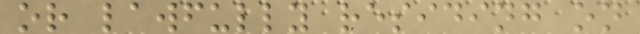or lawfully residing on
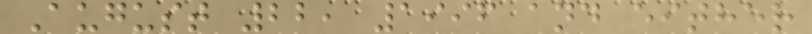August 22, 1996 and either
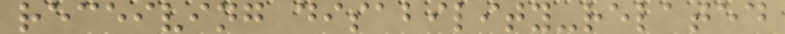receiving disability-related
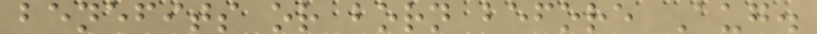benefits or born before Aug.
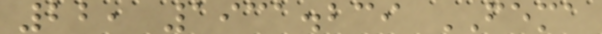22, 1931.239 FEMA
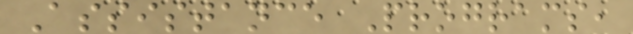Assistance Programs,
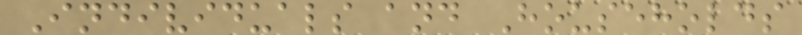Individuals and Households
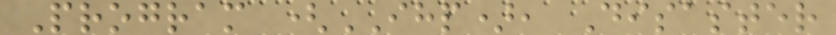Program (IHP), Disaster
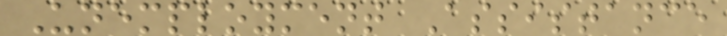Unemployment Assistance
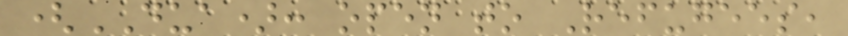(DUA): open to Refugees,
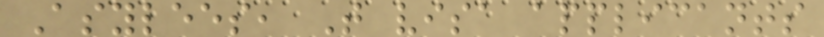Asylees, T visa applicants
